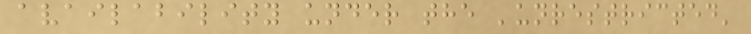availability under the 'unrestricted'
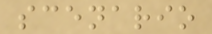scenario
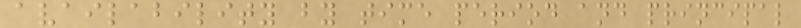availability by time period and principal
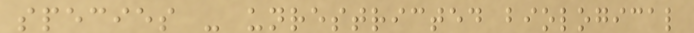species - unrestricted biological
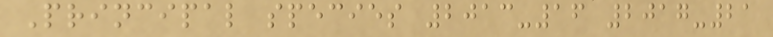Principal species 2013-16 2017-21
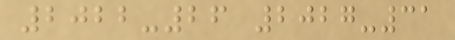2022-26 2027-31
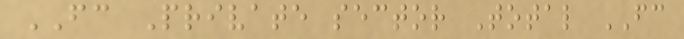FC Private sector Total FC
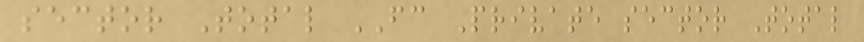sector Total FC Private sector Total
